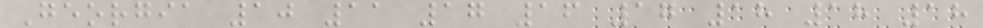Georgia 10 11 17 16 17 18 18 18
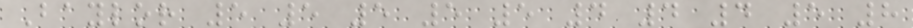Baylor 5 5 5 5 5 4 4 4 5 8
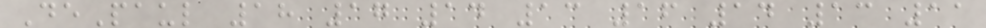DePaul 18 17 14 13 16 14 13 11
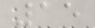15
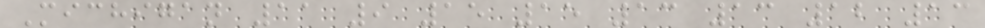Michigan 11 9 15 15 13 13 12 13
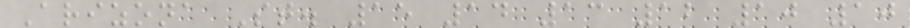Arizona St. 15 14 13 12 10 10
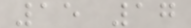15 17
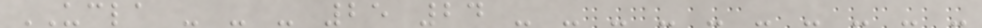UCLA - - - 25 24 - - - - - - - - - -
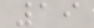19
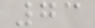73
